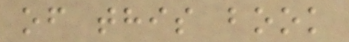of this book
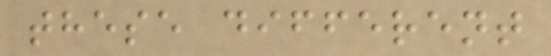these different
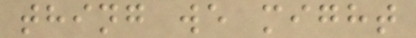thing we might
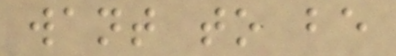want to be
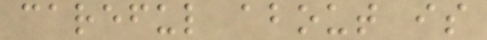careful about is
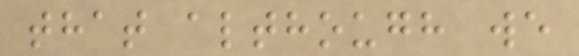that although we
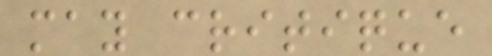may critique
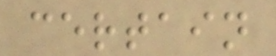certain
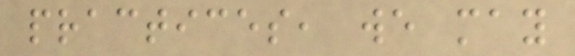practices, we may
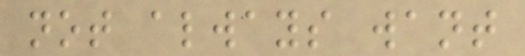not always want
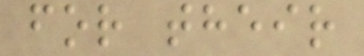for their
